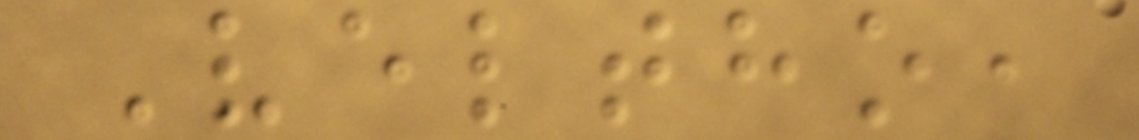Veltho,
